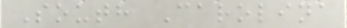South Carolina
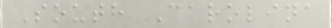South Carolina
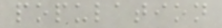population
